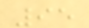95
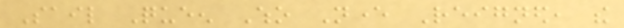Sail Queen Who Never Reigned, the
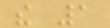the 1
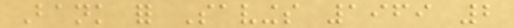Bank for Savings 1969 2
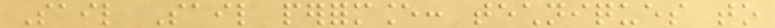Sail Sail performance: techniques to
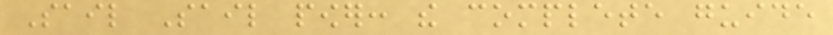Sail Sail power: the complete guide
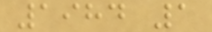1984 1
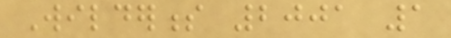Wilderness 2001 1
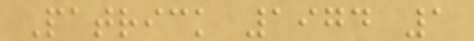Patrick 1974 1
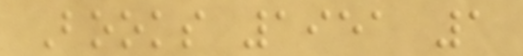Books 1951 1
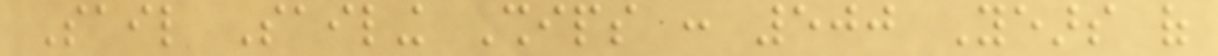Sail Sailing Ships : 500 Years of
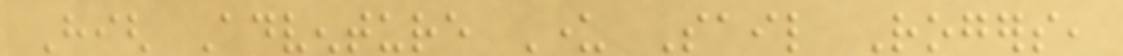High Adventure Under Sail Rogers,
